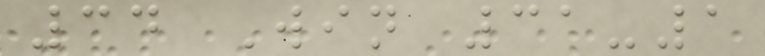34 Win 31-1
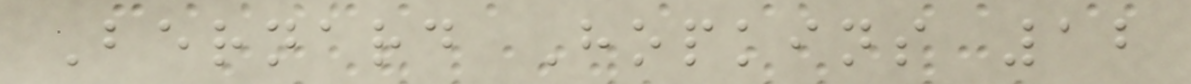Bernard Hopkins 12
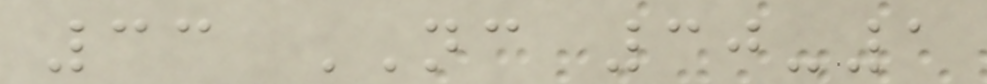33 NC 30-1
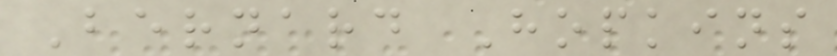Bernard Hopkins
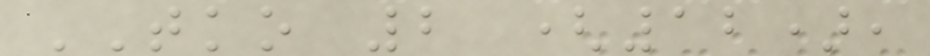TKO 2 (12),
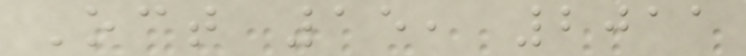Oct 15, 2011
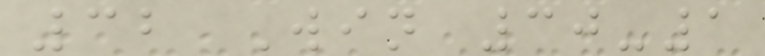32 Win 30-1
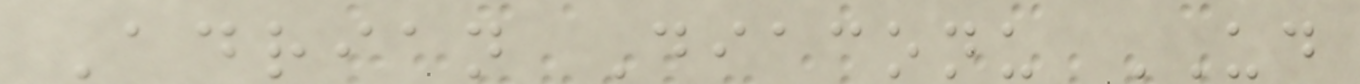Adrian Diaconu UD
